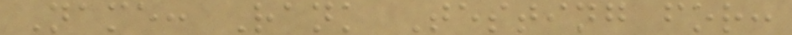Name: Rank Testing for:
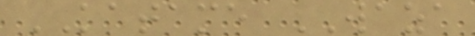KATAME WAZA
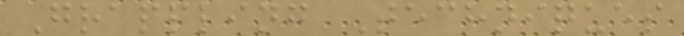Grappling Techniques
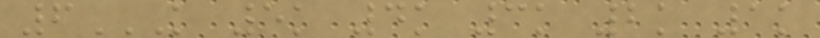6K 5K 4K 3K 2K 1K
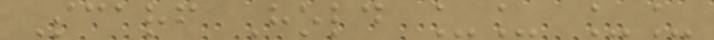Scarf Hold __ __
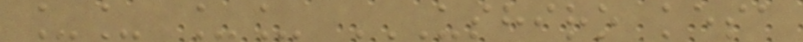__ __ USHIRO KESA
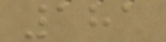181
